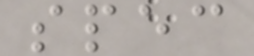spec
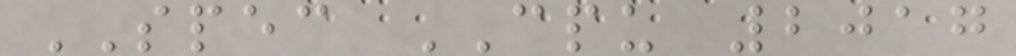SPEC CPU 2017
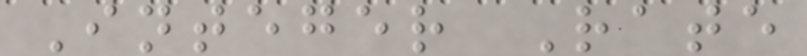Integer Rate
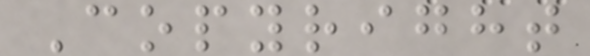Copyright
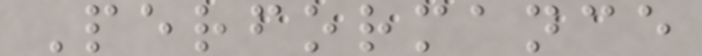Performance
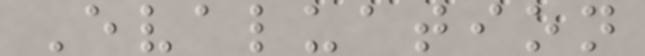Evaluation
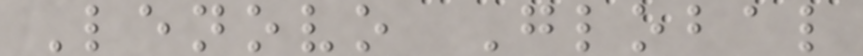Lenovo Global
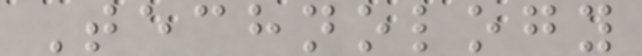Technology
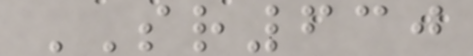SR630
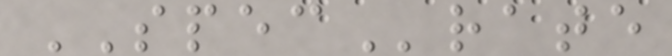SPECrate
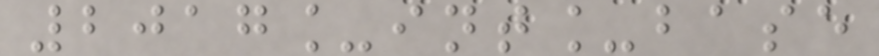2017_int_base
